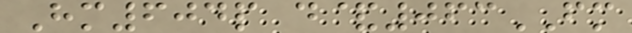Hm604p d&063FM
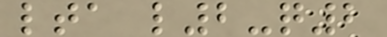lta l2-q2
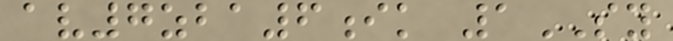av7zba6ik 1SY
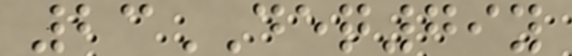23DEQ79y
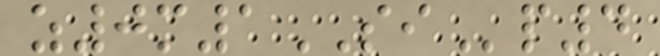z0m1SIp4
